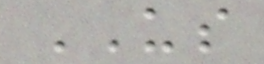US
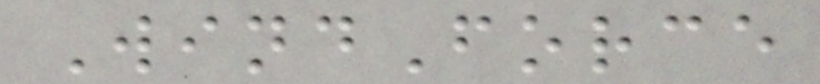WindForce
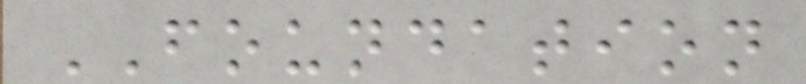FOUNDATION
